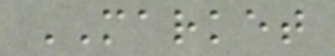MARKET
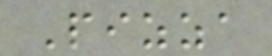Pizza
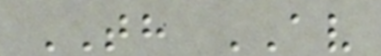TH AV
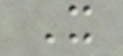X
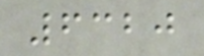6320
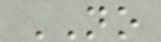NO
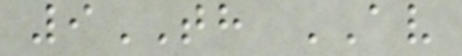9TH AV
